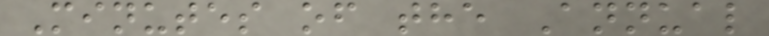Minutes of the Annual
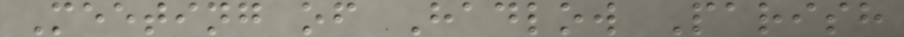Meeting of Hadlow Parish
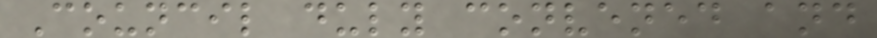Council duly convened and
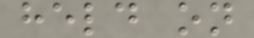held on
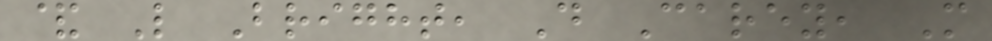& L Bright, D Carey, M
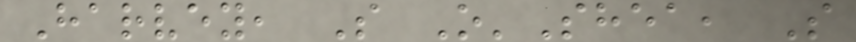Harvey, S O'Shea, S
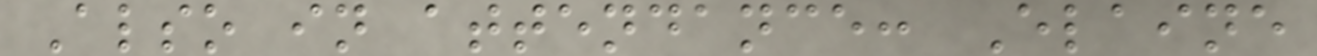Also in attendance: Elaine
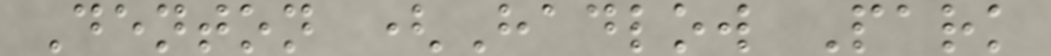Denton (Hadlow Park
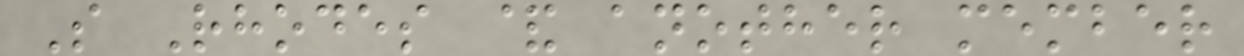S Rhodes & another member
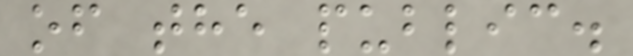of the public.
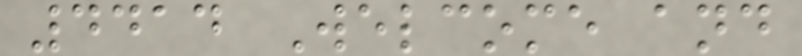4414 Welcome and
